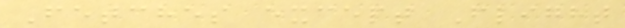Fetches except Flight
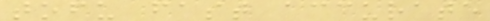tofu fast accurate
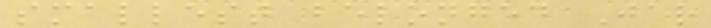smallest belonged Jar
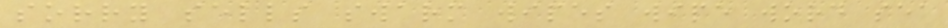sorry sells swarm wipes wipe word sea
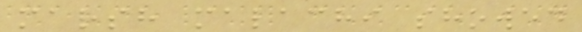marsh malachi showed
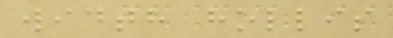width hollis
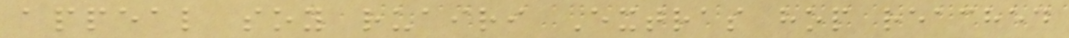appeal soy ruairi Extras hop reached
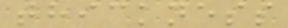thickness
